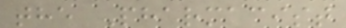the Pharmacist
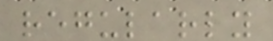regularly
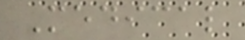Medical
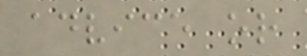advice or
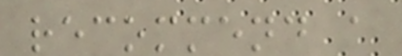recommend a
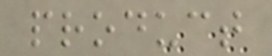product
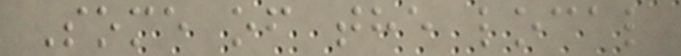Some of the local
